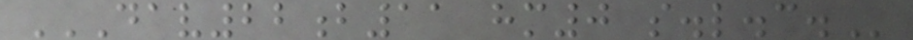DAV22B11 HM0 S.L.C.
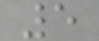5
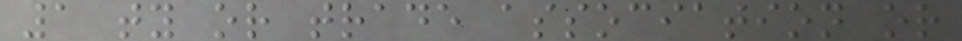1 ty or trade association or
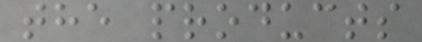the products
